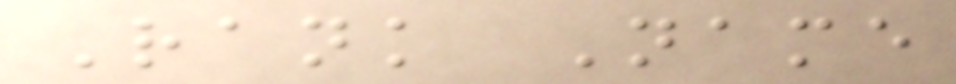Rank Name
